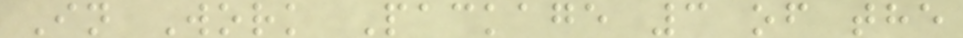In Work Package 3 of the
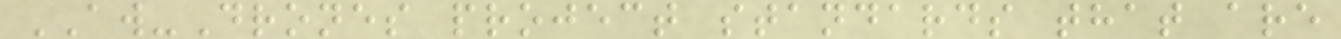AW-Drones project standards that are
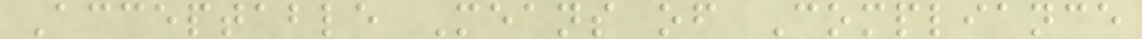Acceptable Means of Compliance
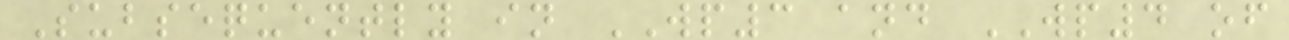Subsequently in WP3 and WP4 of
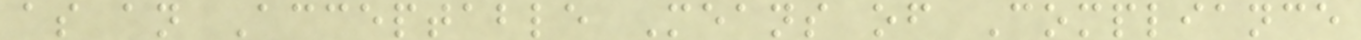as an Acceptable Means of Compliance
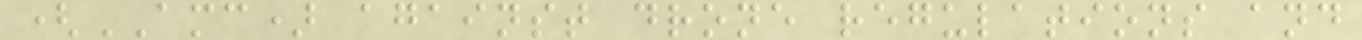(AMC) against drone regulations and
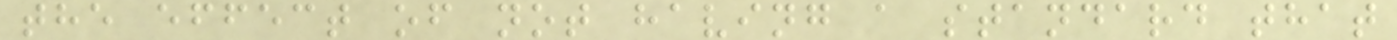the effect of not having a standard that
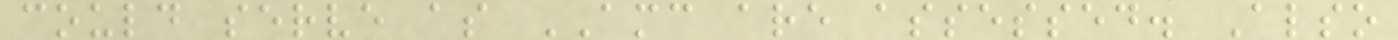could serve as AMC are assessed. Also
